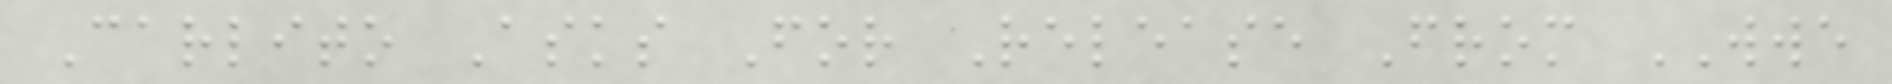Carlito Asks For Release From WWE
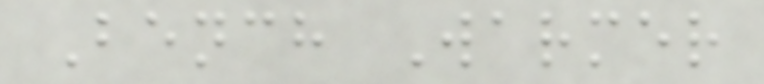Bench Warmer
